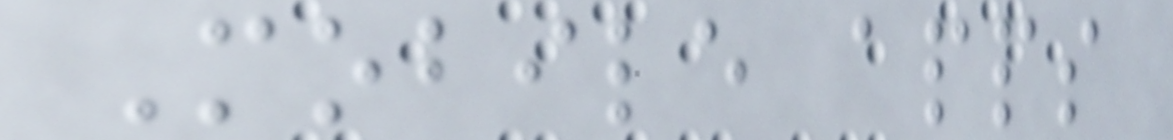Mobile apps
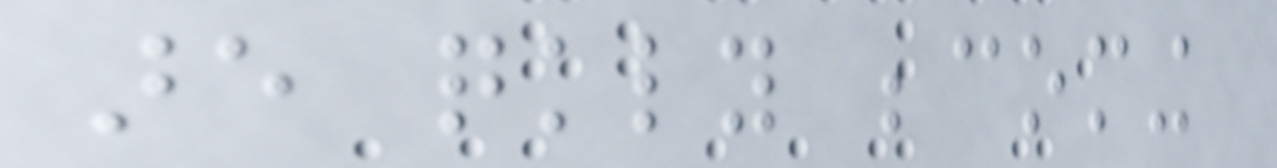are quickly becoming
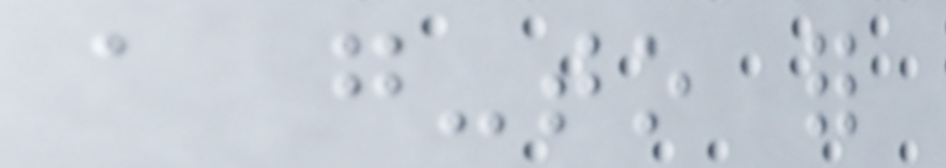a go-to for
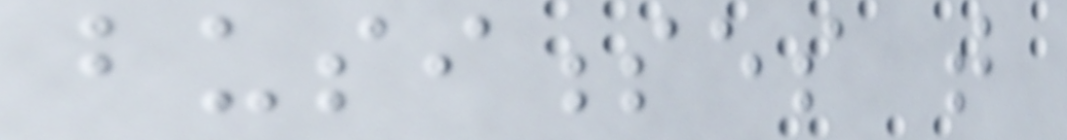businesses that
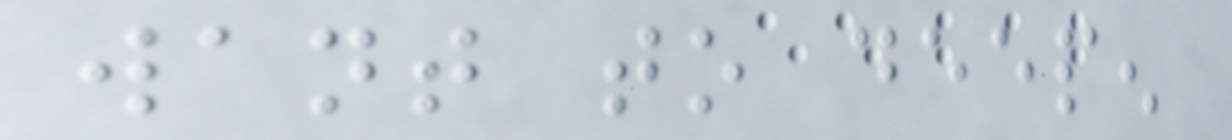want to deepen
